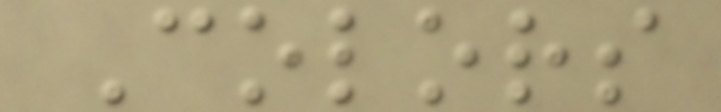Colors
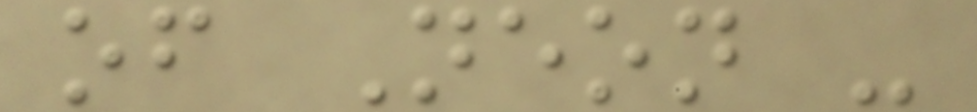of Neon -
